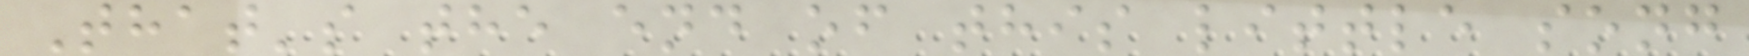That's the end of this little song
